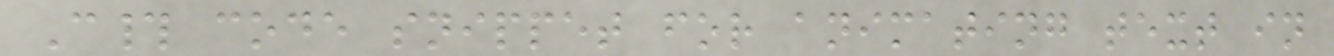C# code snippet for animating text in
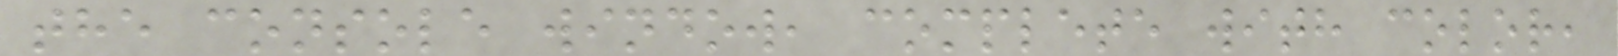the console window, complete with color,
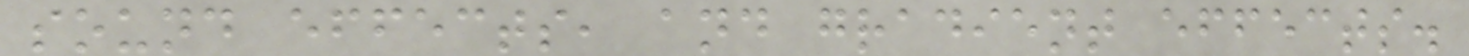sound effects, and gradient effects.
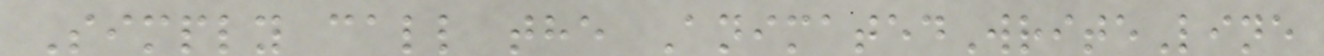Simply call the AnimatedWriteLine
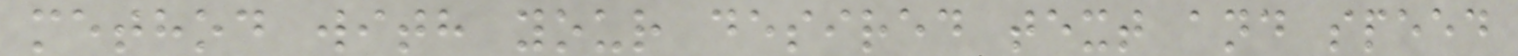method with your desired text and speed
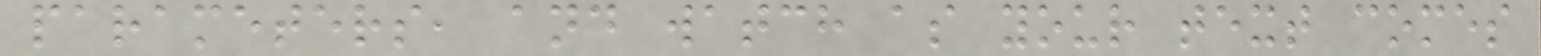parameters, and watch as your text comes
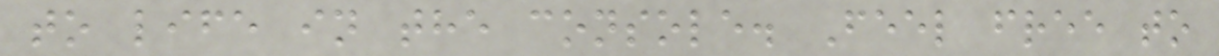to life in the console. Feel free to
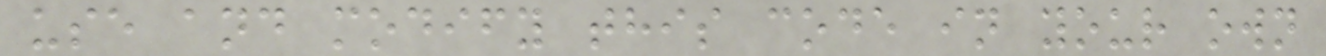use and modify this code in your own
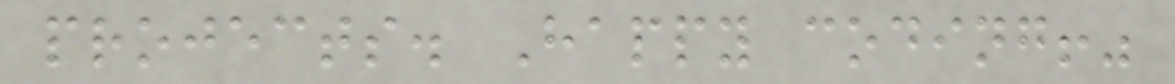projects. Happy coding!"
